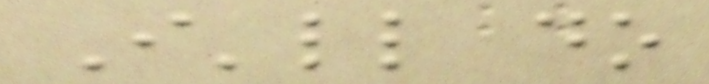I'll do
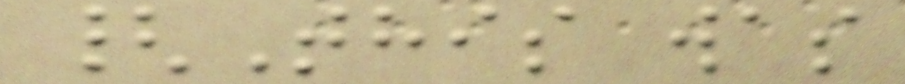{This was
